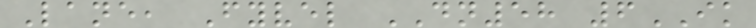Lane, Fyvel DN58 6IK
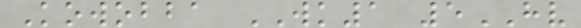Kowobba WK1 5HV
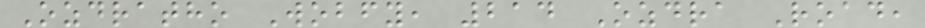Ozdratho Wobfy, 214 Ozdra Road,
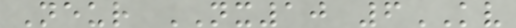Neur NX10 6KV
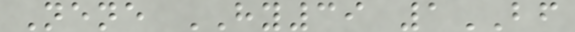Nene HY39 1BF
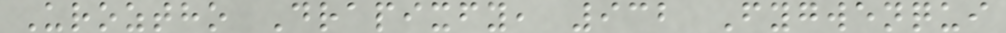Uroztho Drapixfy, 932 Fygwenqui
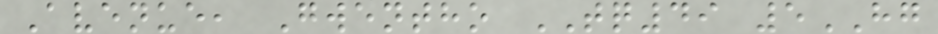Avenue, Gwentho TQ49 5HG
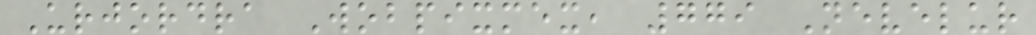Urjordra Wobpixmex, 779 Nevelur
